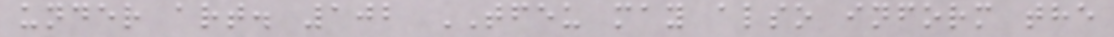under art. 102 TFEU may also inform the
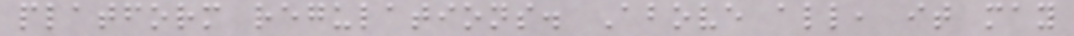platform regulations. Above all, it may
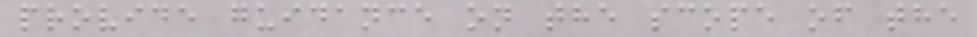provide guidance on the scope of the
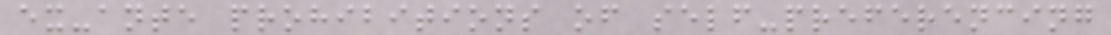ex-ante prohibitions of self-preferencing
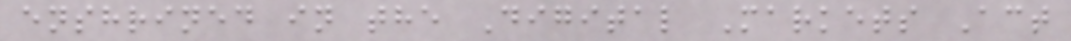enshrined in the Digital Markets Act
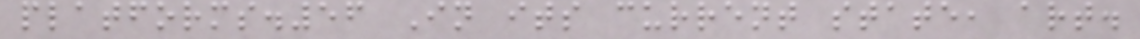platforms.56 In its current state, art.
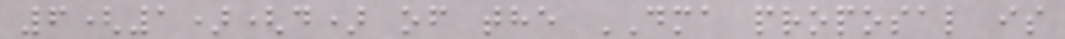6(1)(d) of the DMA proposal is
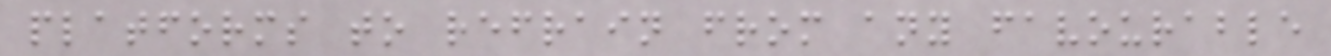platforms to refrain from any favourable
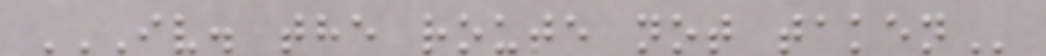IV. THE ROUTE NOT TAKEN
